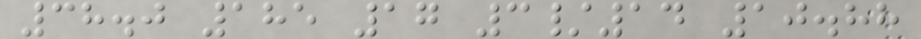38.0 185 17 3/14 10.88
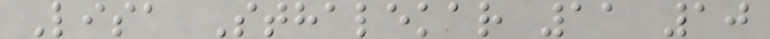Lisa Sthalekar 11 10
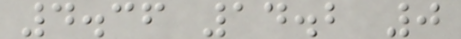4.36 14.2 0
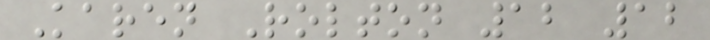Karen Rolton 12 12
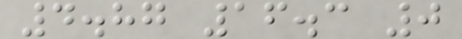4.87 16.3 0
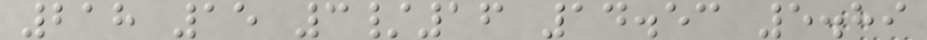218 15 3/16 14.53 5.89
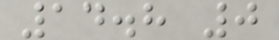14.8 0
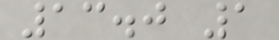13.0 1
